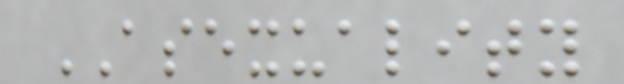ASEXUALITY
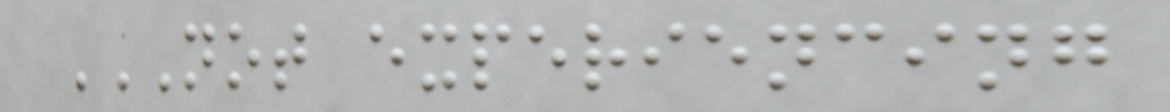NOT EXPERIENCING
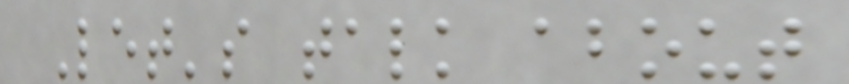Let's talk about
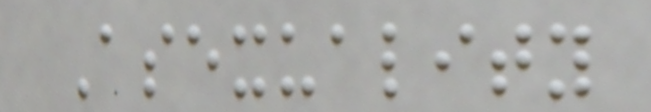Asexuality
